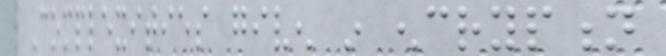Complexities given in encryption
